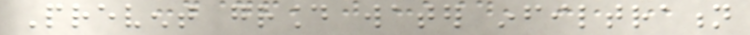Prevent ground water infiltration
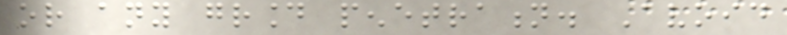or any ground penetration. Avoid
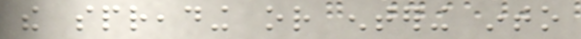the spreading or entering into
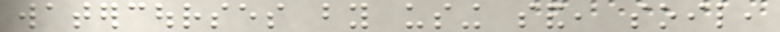watercourses by using sand, soil,
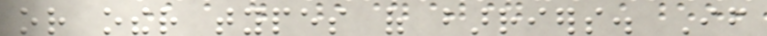or other types of barriers. If
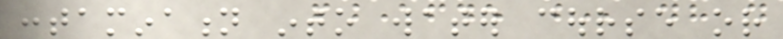contamination into water course or
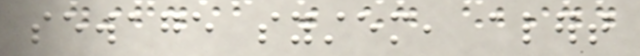sewage system, alert
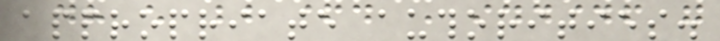appropriate authorities.
